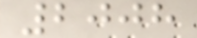2008
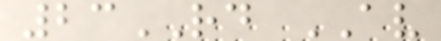23RD AV
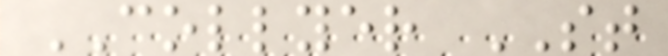COLLYER ST
